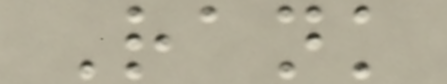Rank
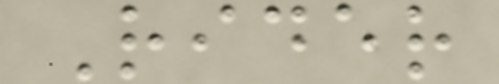Rider
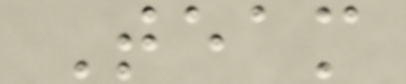Team
